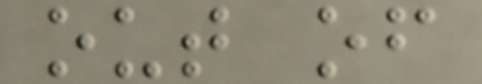out of
